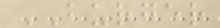BURGER
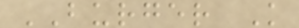BURGER K
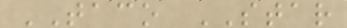TACO STAR
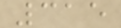315
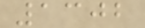1302
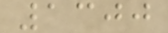1300
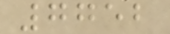7752
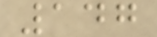147
